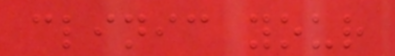clinic your
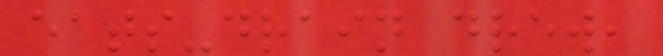eats-drain drew,
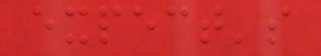expect's
